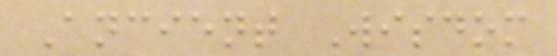Ancient Wisdom
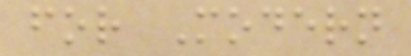for Modern
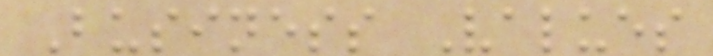Business Values
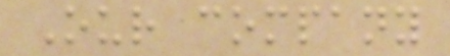Our company
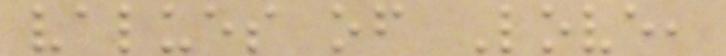values of Love,
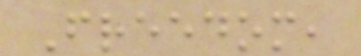Freedom,
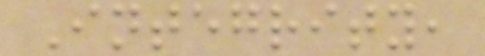Integrity,
